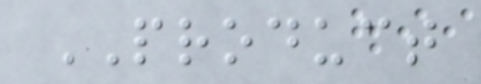PRODUCT
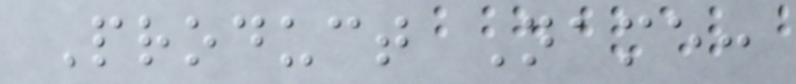Product Name:
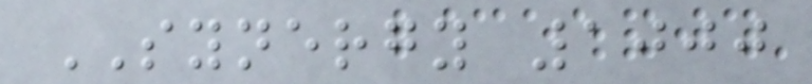SYNERGY 1000
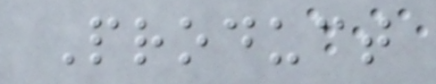Product
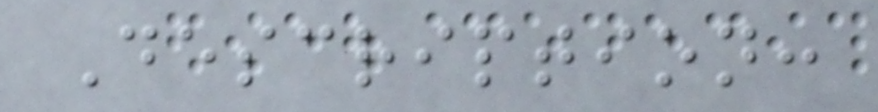Description:
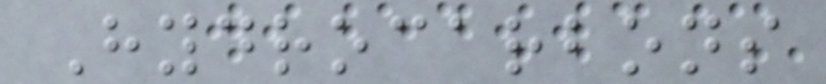Hydrocarbons
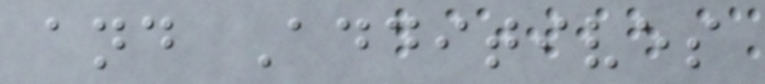and Additives
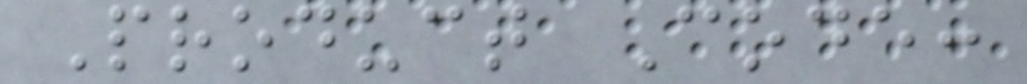Product Code:
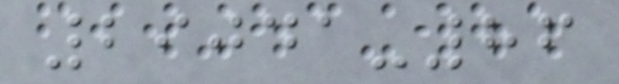29041-86
